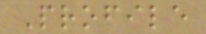Profile
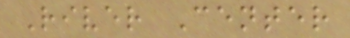River Center
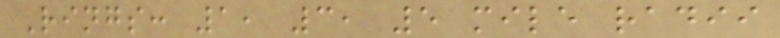Rings: 1, 3, 5 mile radii
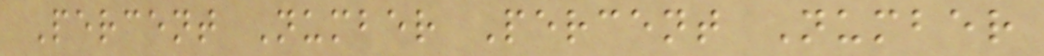Percent Number Percent Number
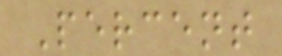Percent
